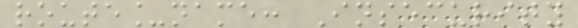route_name: Insecurity
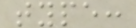type:
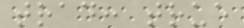trad: true
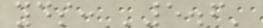yds: '5.6'
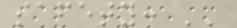safety: ''
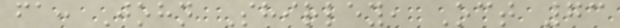fa: John Shirley, Oct 73
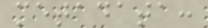metadata:
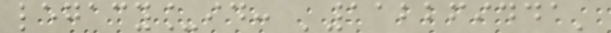legacy_id: '112269441'
